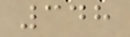348
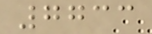7733
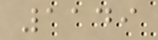1149
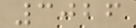3026
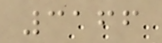3166
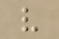v
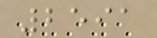2591
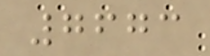7673
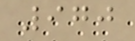970
